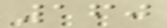160
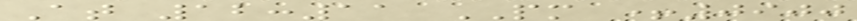At 12:11 PM +0900
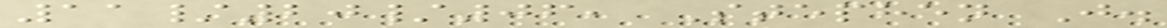11/20/06, Stephen J.
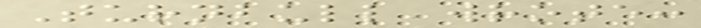Turnbull wrote:
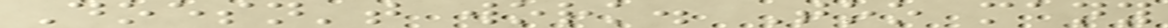Doesn't work. Too many
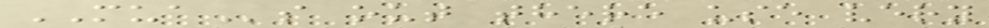MUAs out there use very
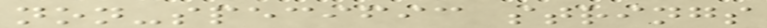non-specific strings
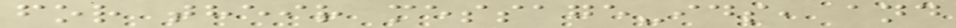for their message-ids, and
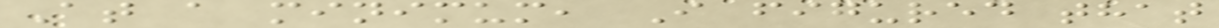At a minimum, I figured that
